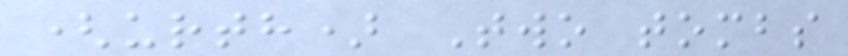(urth) Two tombs
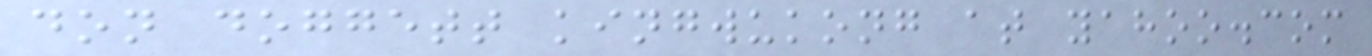don doggett kingwukong at yahoo.com
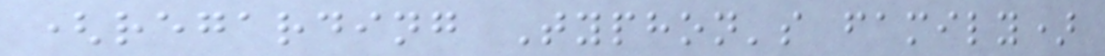(regarding Typhon's family)
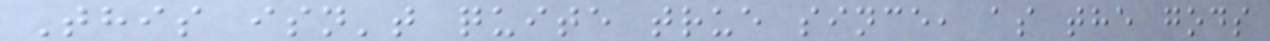This isn't quite true since, as the gods
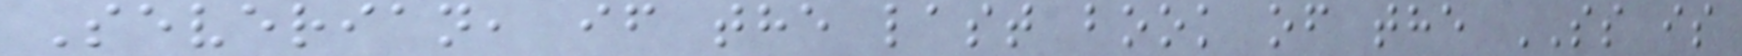Severian, if the last book of the SS is
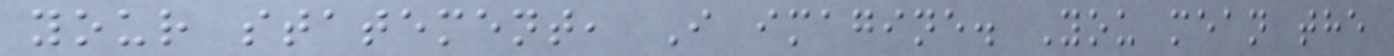your statement, I imagine. You mean the
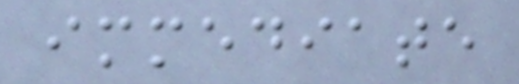immediate
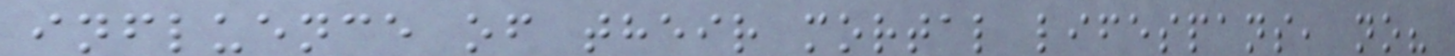influence of their mortal lifespans, no?
